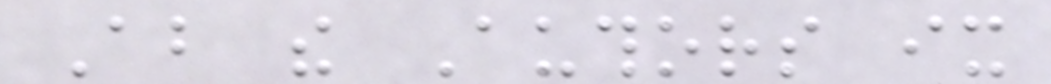About the Authors ix
